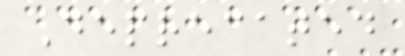Deprecated
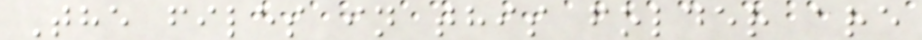The files in this folder are
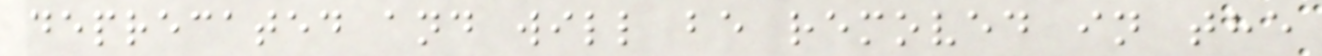deprecated and will be removed in the
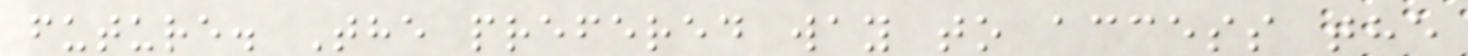future. The prefered way to access the
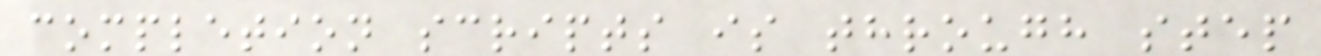completion scripts is through step
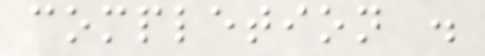completion .
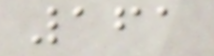161
